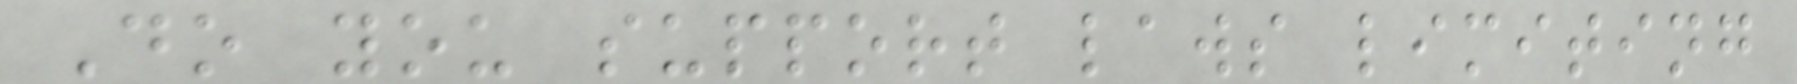Do you support laws limiting
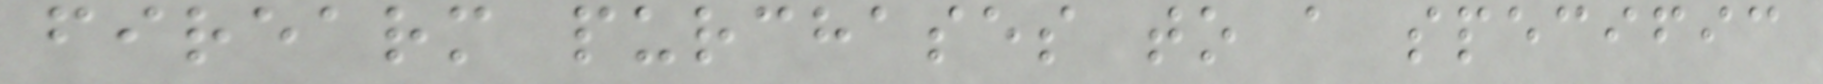firearm purchases to a specific
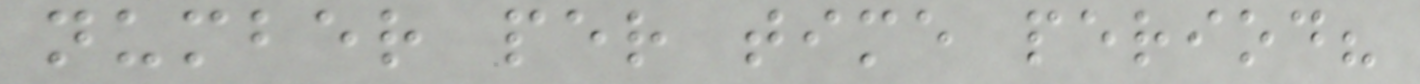number per time period?
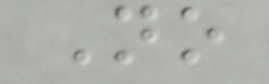No
